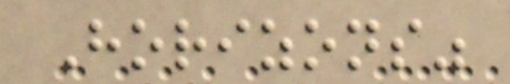Horizons"
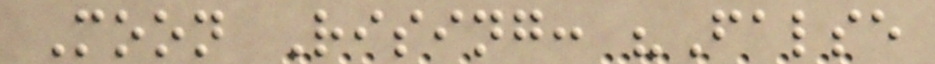Moon Rising: "False
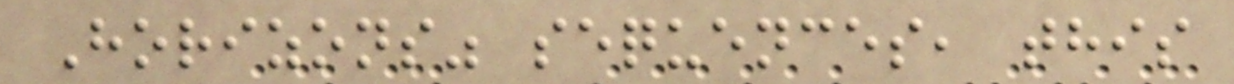Horizons" sequences, this
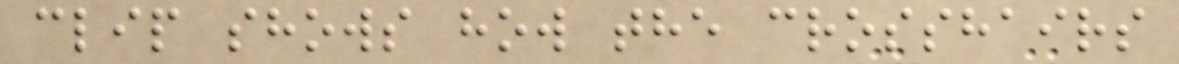clip shows how the crosshairs
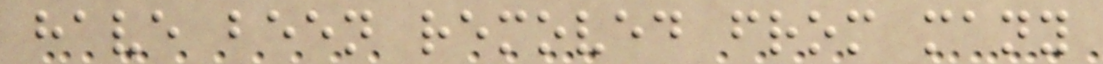have been removed from many
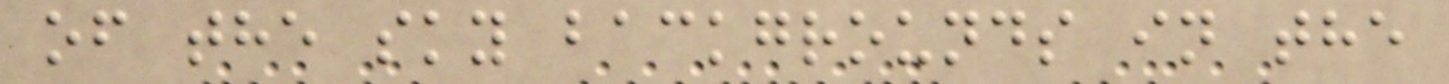of the sky backgrounds in the
